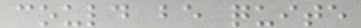could be quite
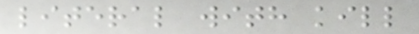literal with kill
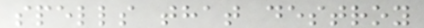spells that destroy
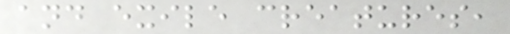and exile creatures,
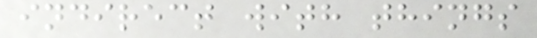indirect with things
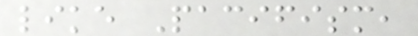like Pacifism,
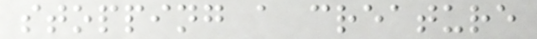stopping a creature
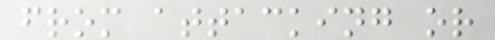from attacking or
